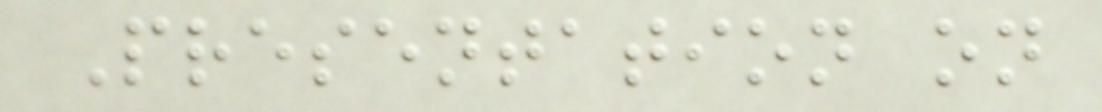Presentation on
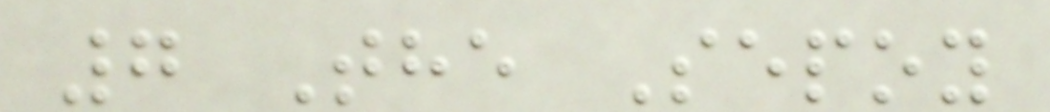7 The Sepoy
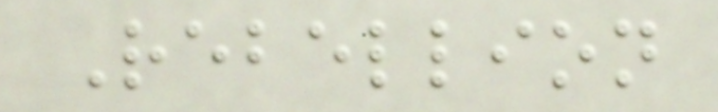Rebellion
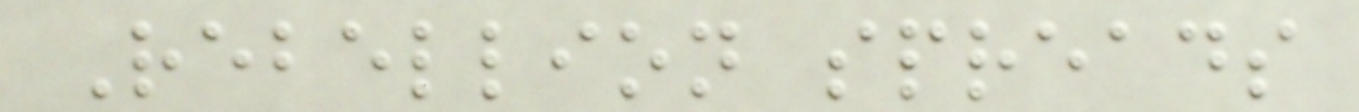Rebellion spreads
